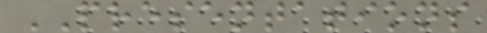PRESENTATIONS
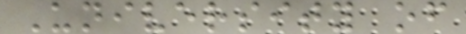University of
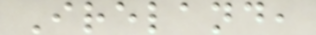Ireland,
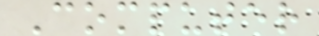Computer
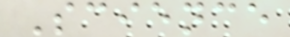Science
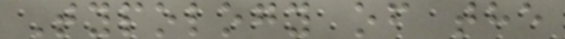Typology of the
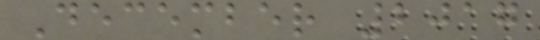December 2017
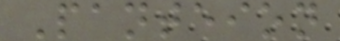Panteion
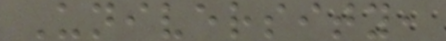University,
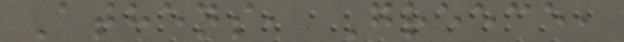Athens, Greece,
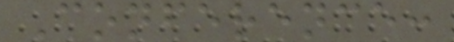Conference:
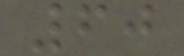60
